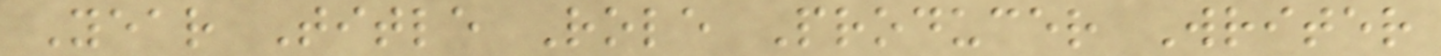Year Title Role Producer Writer
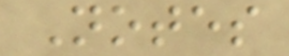Notes
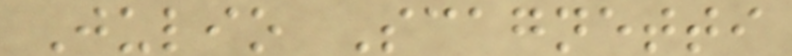Julio Scagnetti
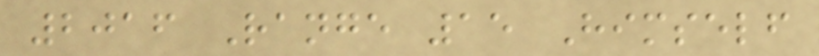2016 Range 15 Himself
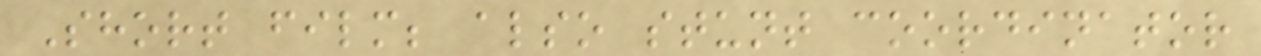Short film; also stunt coordinator
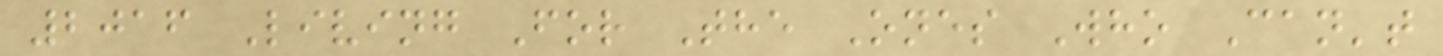2016 Living For The Ones Who Can't
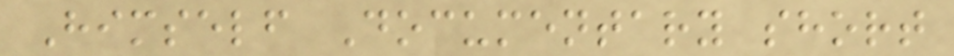Himself Documentary short
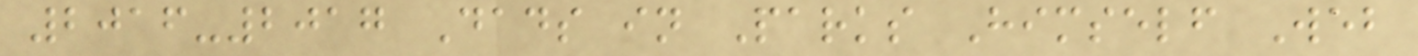2016-2017 Dads in Parks Himself Web
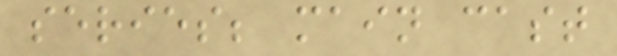series; main cast
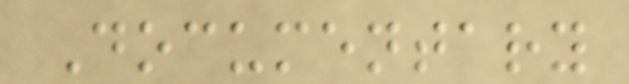Documentary
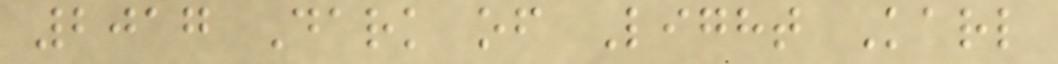2017 Dark of Light Karl
